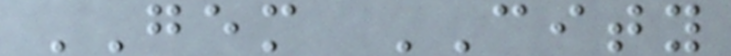GEM CITY
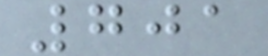701
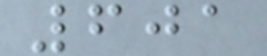601
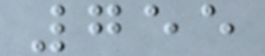755
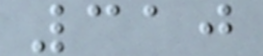310
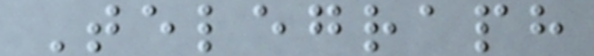Telegraph
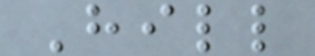Hill
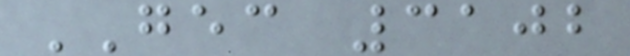GEC 3102
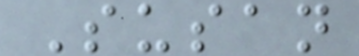Susan
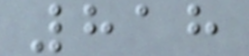818
